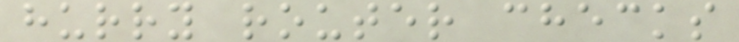hurry router checks
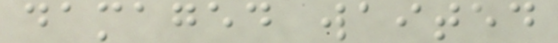damaged waited
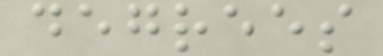degrees
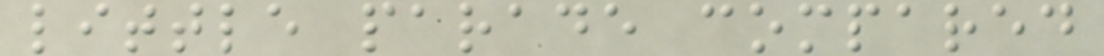little parade compared
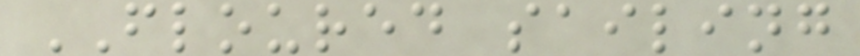FLOURED sailing
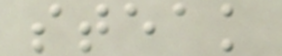steak
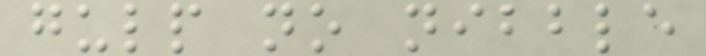gulp no nibble
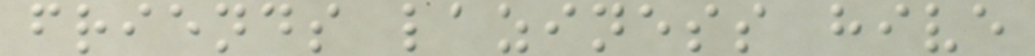friends laziness hive
